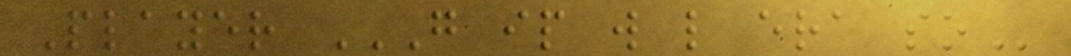Player G IP W L ERA SO
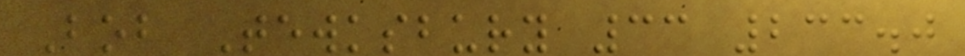Bob Tewksbury 33 233.0
